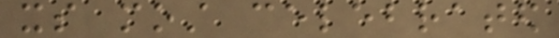its most celebrated
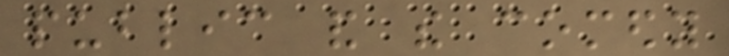public and the comedy
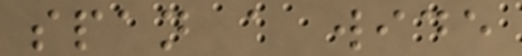span a wide
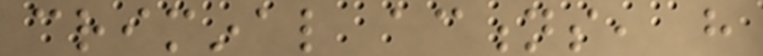criminal actions, have
